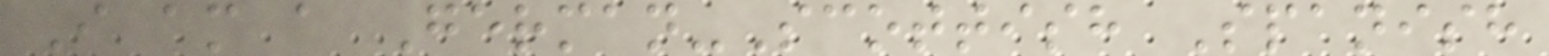I am a German-Scottish Spanish
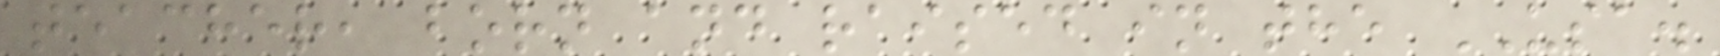teacher, born and raised in the USA.
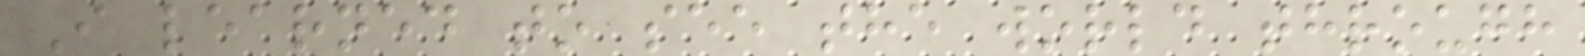I learned to see the world through
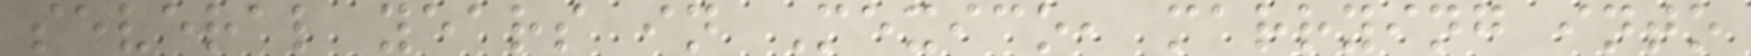several years in Mexico, marrying into
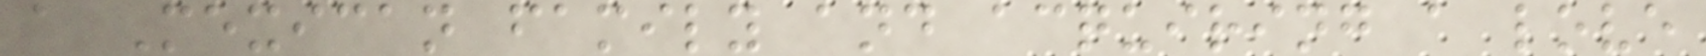a Mexican family and acquiring a love
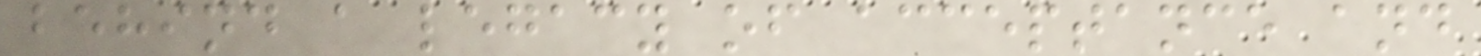behind a legacy of acceptance and
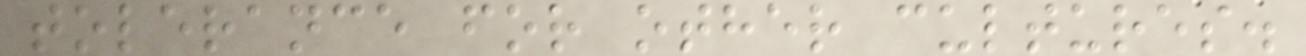tolerance for other cultures.
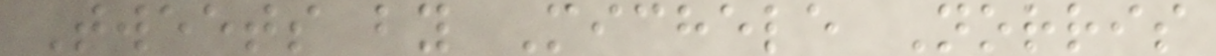Tweets by Michele Norris
